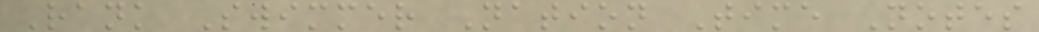Rank Swimmer Nation Time Notes
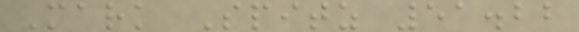Mark Spitz 51.22
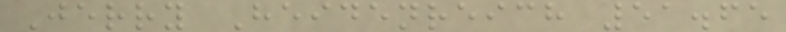Jerry Heidenreich 51.65
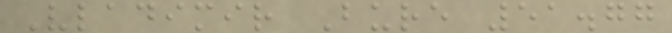Vladimir Bure 51.77
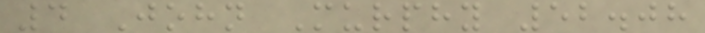4 John Murphy 52.08
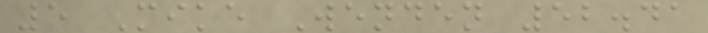5 Mike Wenden 52.41
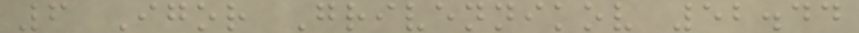6 Igor Grivennikov 52.44
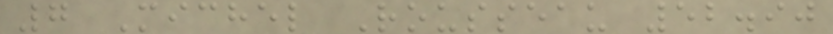7 Michel Rousseau 52.90
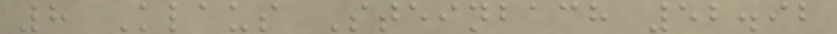8 Klaus Steinbach 52.92
